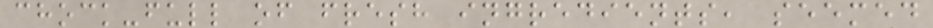chock-full of fresh ingredients, seemed
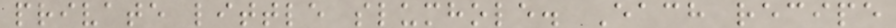private little slumhole. Each recipe
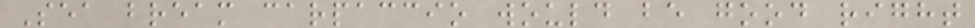Sea bream carpaccio would be good right
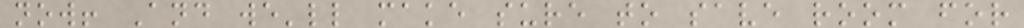now! And we'll make sure to save room for
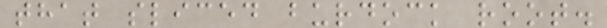that sliced burdock root.
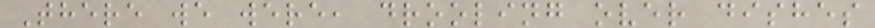There we were, drooling over dishes
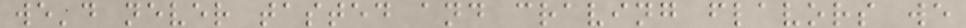we'd never tasted and craving flavors we
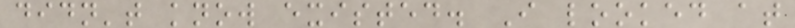didn't know existed. I looked at
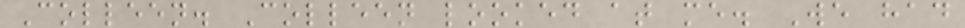Colleen. Colleen looked at me. We had
